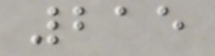215
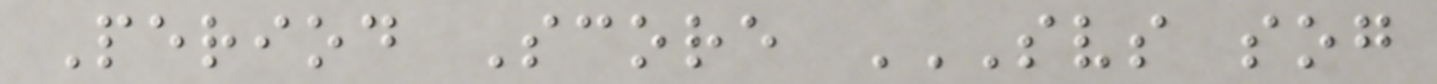Period Score SVS SOG
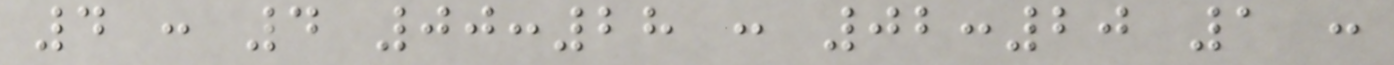4 : 4 00:28 : 02:20 1 :
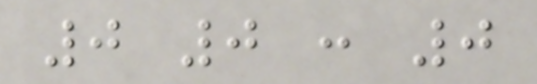0 0 : 0
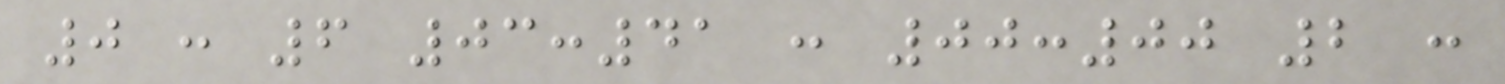0 : 6 03:41 : 00:00 2 :
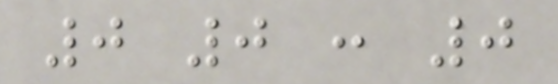0 0 : 0
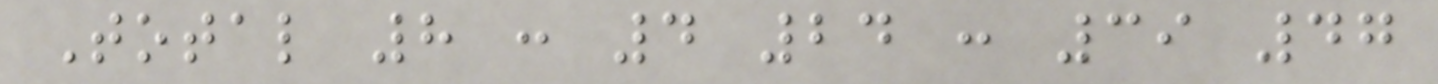Total 8 : 4 24 : 39 47
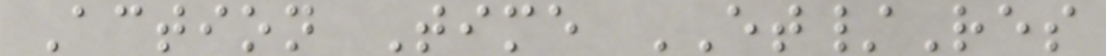Action Time ET/Res
